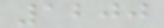1200
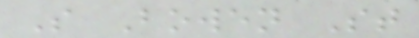S Bowen St
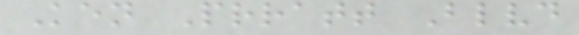Ken Prratt Blvd
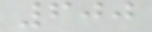600
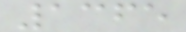1365
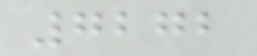7272
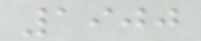1900
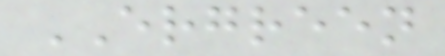ERGREEN
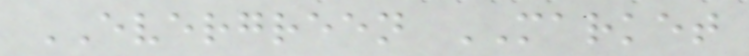EVERGREEN MARKET
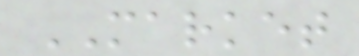MARKET
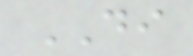DI
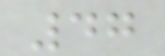47
